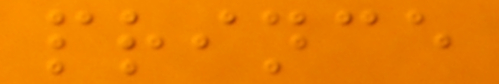prince
